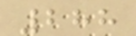288
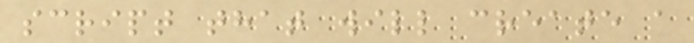script that will create a
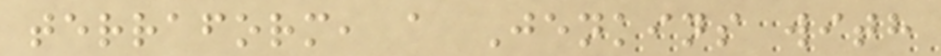terraform, a Jenkins with
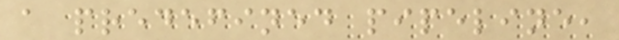a predefined pipeline,
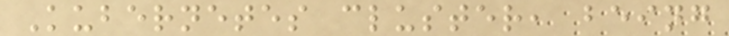Kubernetes cluster, being
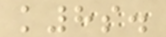k8s.
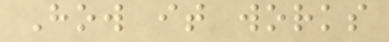How it works
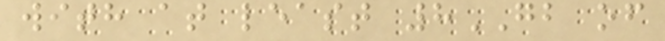with at least 8GB of
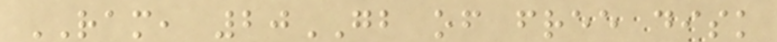RAM, 20GB of free disk
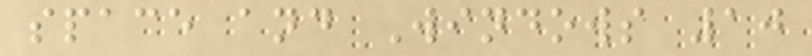space and Windows 10
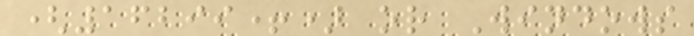(16299+) or Windows
